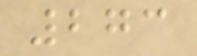273
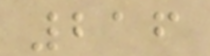216
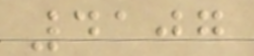4107
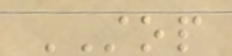STOP
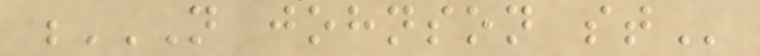N JOHNSON ST
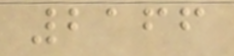2166
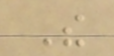The
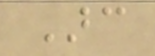Arc
